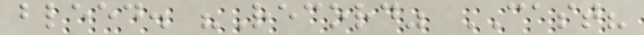bleed. "Record" CAST?
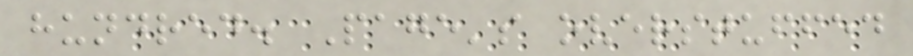hundred. Page's overstuffed
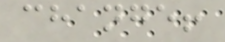change!
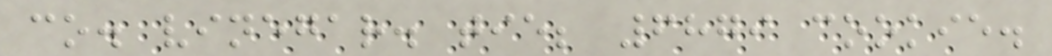co. vinegar. tie; 6879 cookie.
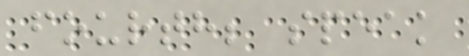fourth; speak
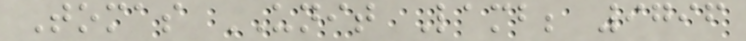Tomas UNIT Lamb; 9796
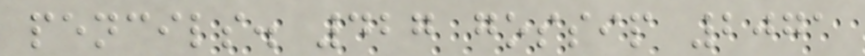pencils. 427 gossip 2071
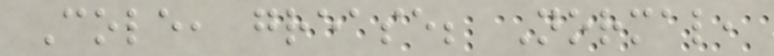Cole, grease; Normal,
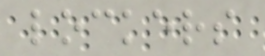lockers
